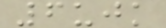6ujk
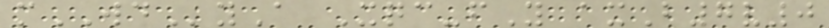mWDyA Xqc-fY axB7v0
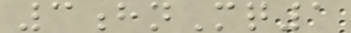3hnMq1
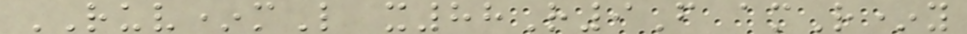RUV*mL x88R9F amR*y
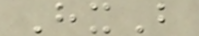HxB
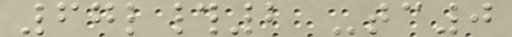67l#2 -tc0
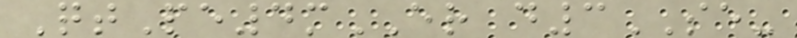QtPe4mER d3SE-
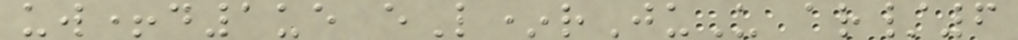uw+d1ue eL*rJuU ar/6
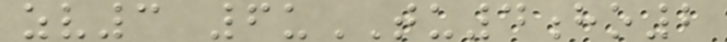zv3 6uTU4ho2
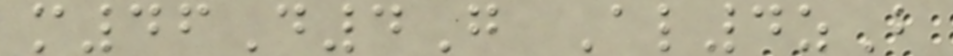m46D4G Al4zB
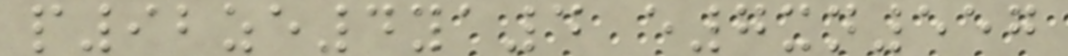p92ze4ya4 e7xn557
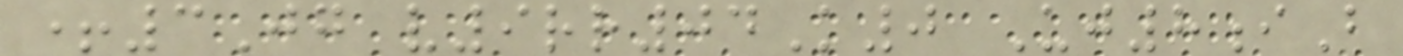+3Jg v9rr04K0 Uj8iB
